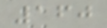160
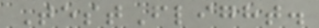TestFlight.
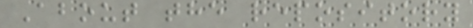About the repository
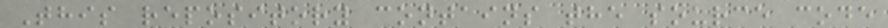This repository contains the source code
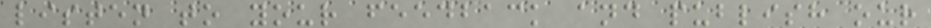listen to your feedback and publish our
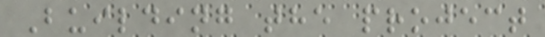Building the project
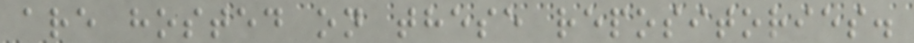are hosted on these repositories.
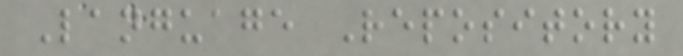Language Repository
